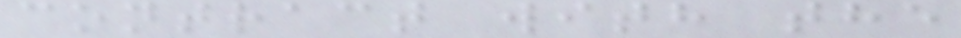contract with the
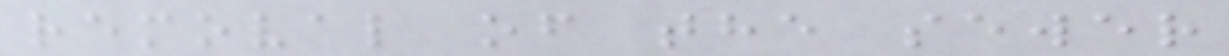removal of the sewer
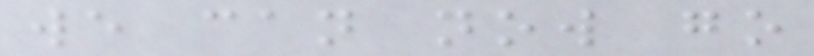we can now go
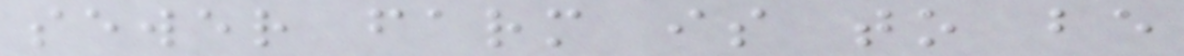sewer farm is to be
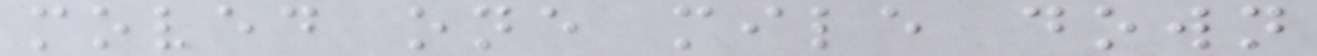moved one mile down
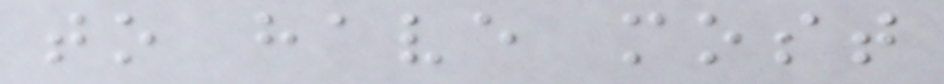to have most
